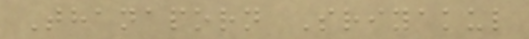Thanaporn Sriyakul
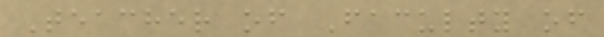Teacher of Faculty of
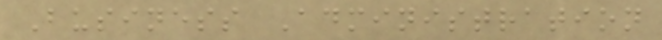Business Administration
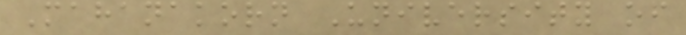Mahanakorn University of
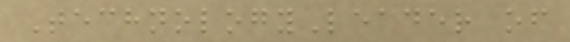TechnologyLeader of
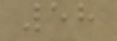58
